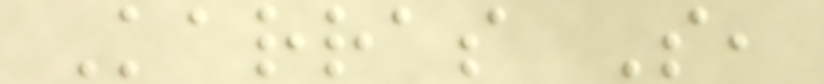Karras S,
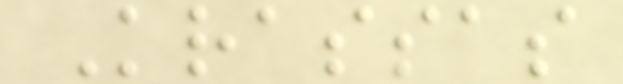Krassas
